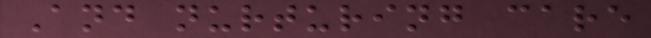And nurturing care
